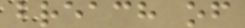breach of
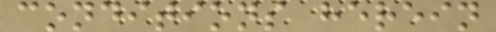conditions herein
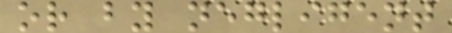or by negligent
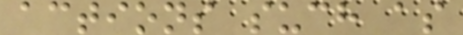actions such as
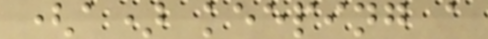(a) keeping a
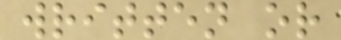written or
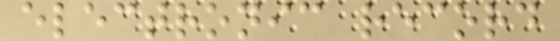electronic record
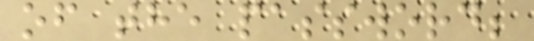of the password;
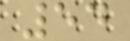54
